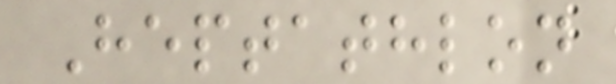Heptathlon
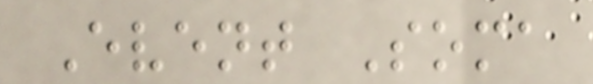Event Soma
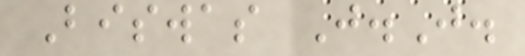Biswas J.J.
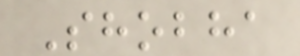Shobha
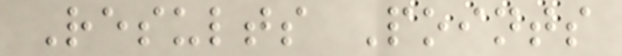Results Points
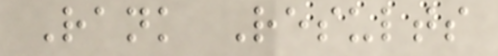Rank Results
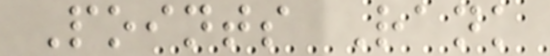Points Rank
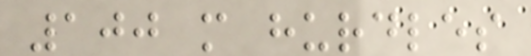100 m hurdles
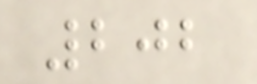202
